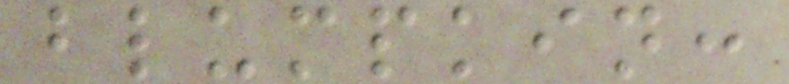blumpkin:
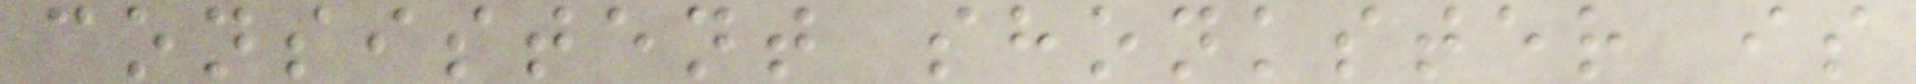consistent shonkster is
